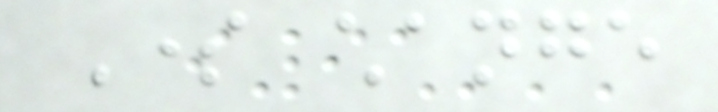Some change
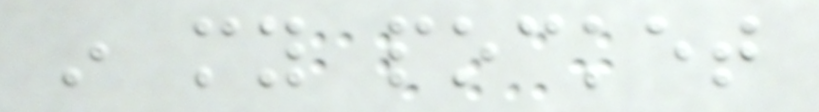in my pocket
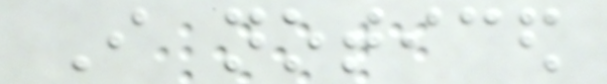I noticed
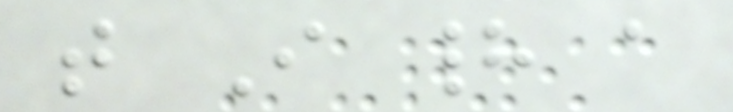that I had a
